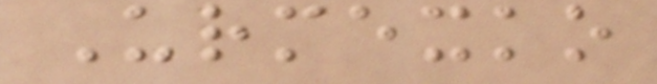Urmexko
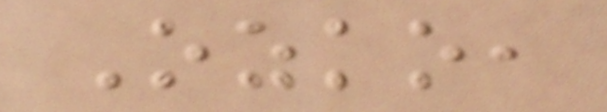Ozko,
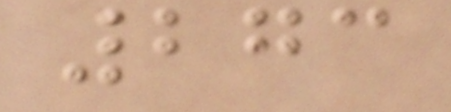273
